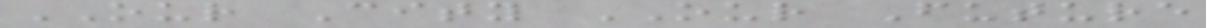OUR City OUR Future
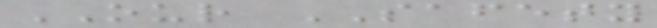OUR SAFETY
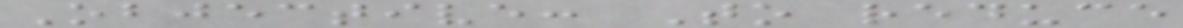Objective: To reduce
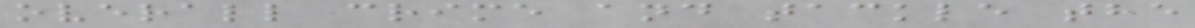overall crime and tackle the
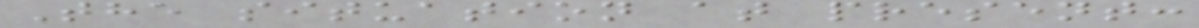The situation at present:
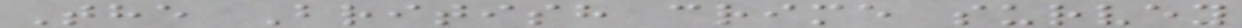The British crime survey
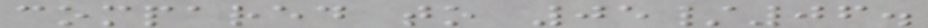compared to 05/06.
